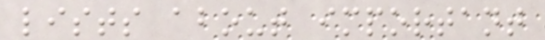lists about important
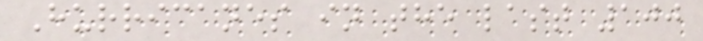Hurricanes in the last 100
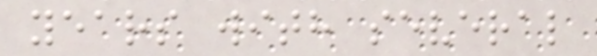years with several
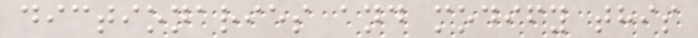dictionaries and modify this
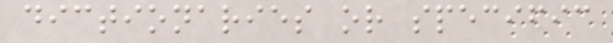dictionaries or specific
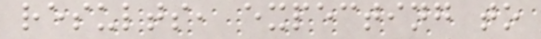results, expecting to
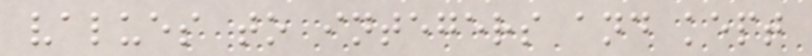values to integers and kept
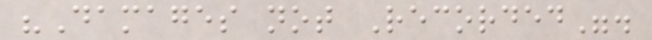"Damages not Recorded".
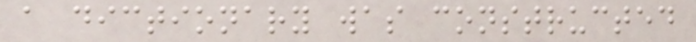a dictionary was constructed
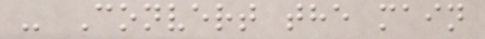- Convert the main
